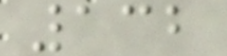132
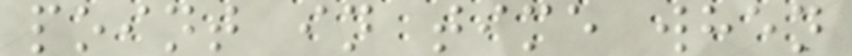point in time when
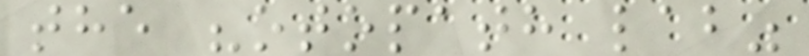the "otopath lab"
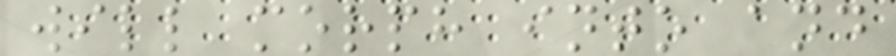will morph into and
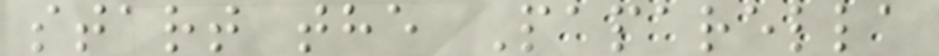start the Paparella
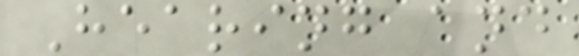Hearing and
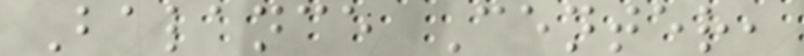Balance Center,
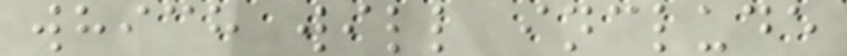which will include
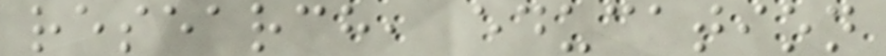research, education
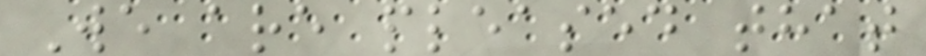We are pleased that
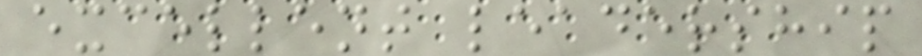excellent leadership
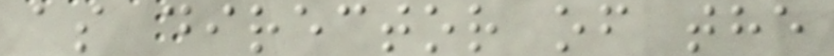as director of the
